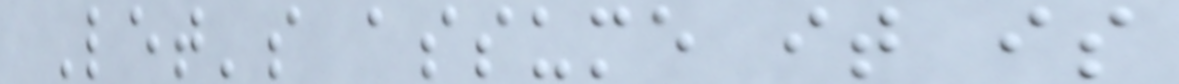Let's assume it is
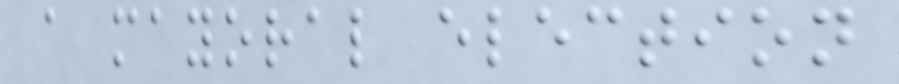a mayoral election
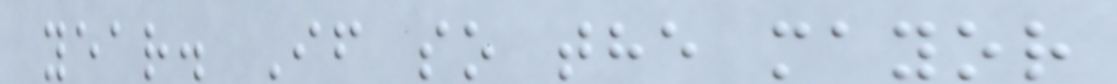year. If so the mayor
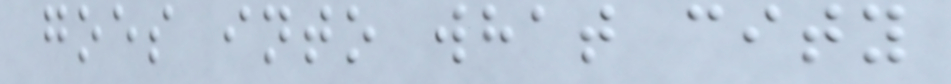goes into what city
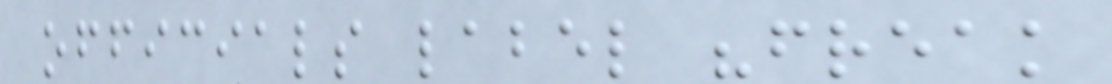officials label "freak
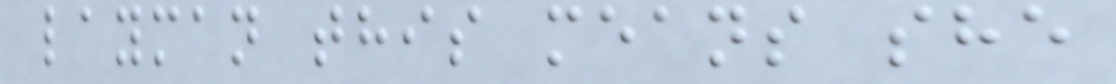layman this means she
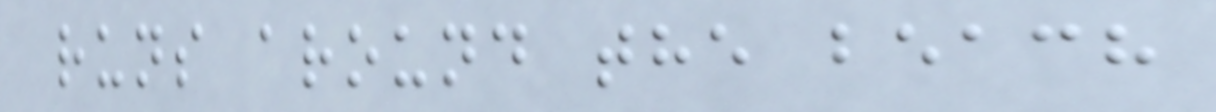runs around the beach
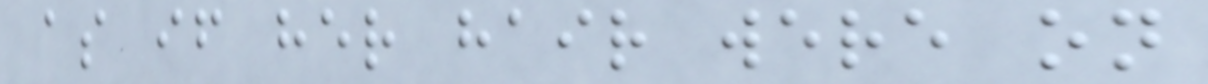as if her hair were on
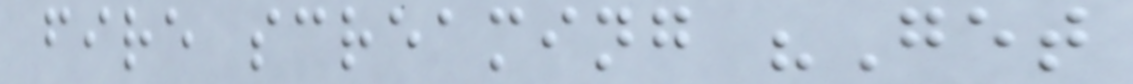fire screaming "Get
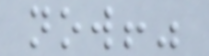now!"
